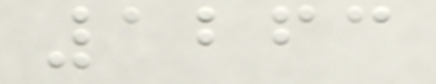1263
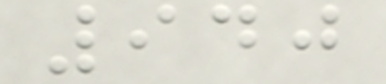940
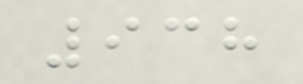938
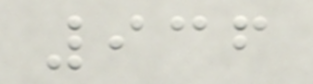936
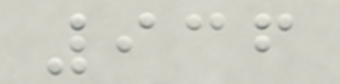936
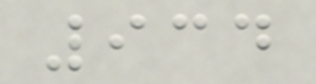934
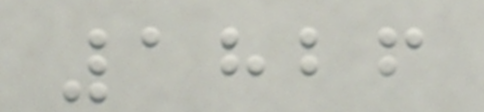1826
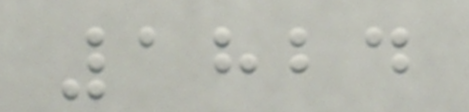1824
